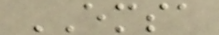EMSA
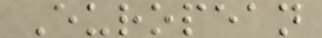European
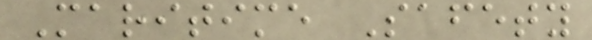Maritime Safety
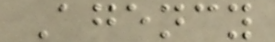Agency
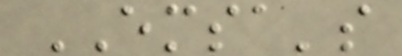EMSA's
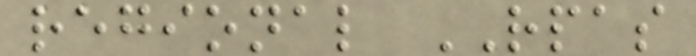regional RPAS
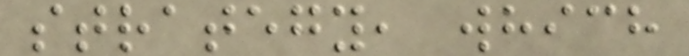strategy, which
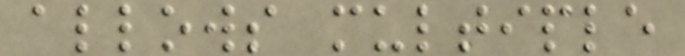allows multiple
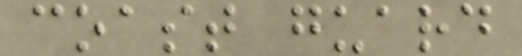coast guard
